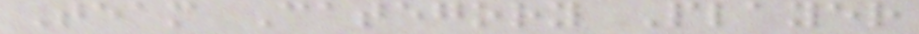Team Category Player
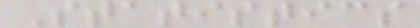Statistics
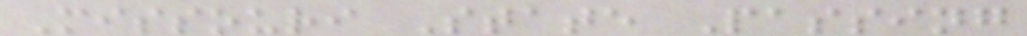Missouri State Passing
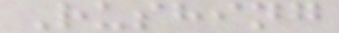Rushing
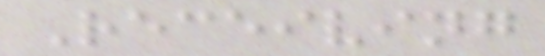Receiving
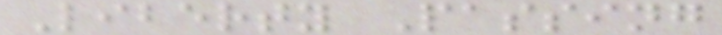Liberty Passing
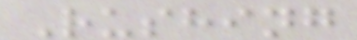Rushing
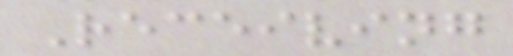Receiving
